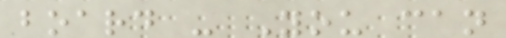board - You can
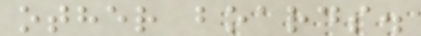other boards.
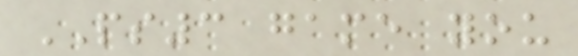PS3 game you
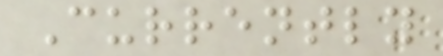Currently
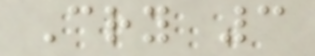Cry 3
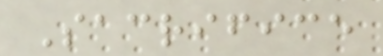Sacrifice
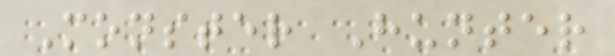Monster Hunter
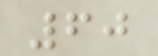60
